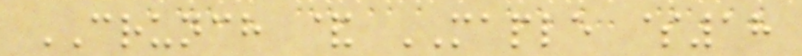CRUNCH & MAPLE $18
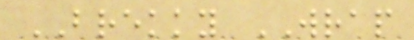BREKKY WRAP
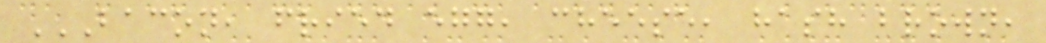BACON, FRIED EGG, CHEESE, HASH BROWN,
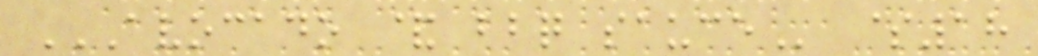AVOCADO & BBQ SAUCE $18
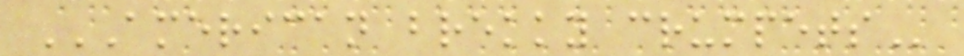AMERICAN BREKKY CRUMPETS
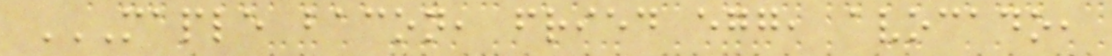MAPLE BACON, FRIED EGG, AVOCADO,
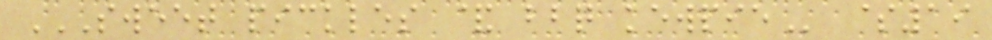SWEET PICKLES & BBQ KEWPIE $19
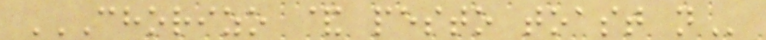CHORIZO & PESTO TOAST N
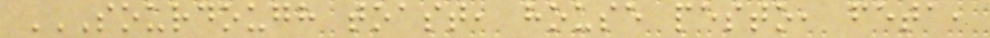SOURDOUGH TOAST, HOUSE PESTO, FETA,
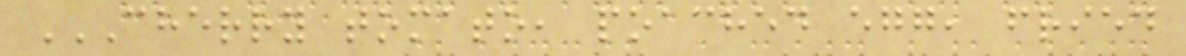CHERRY TOMATO, POACHED EGG, FRIED
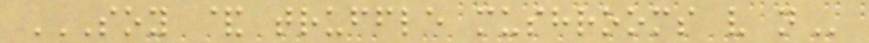SOY & TRUFFLE MUSHROOMS V N
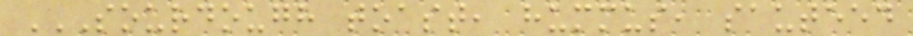SOURDOUGH TOAST, HUMMUS, SAUTEED
